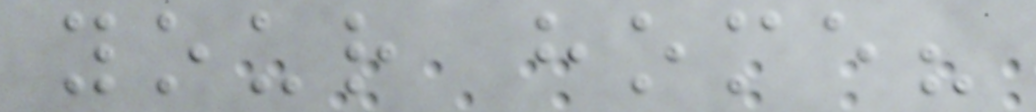your home?
